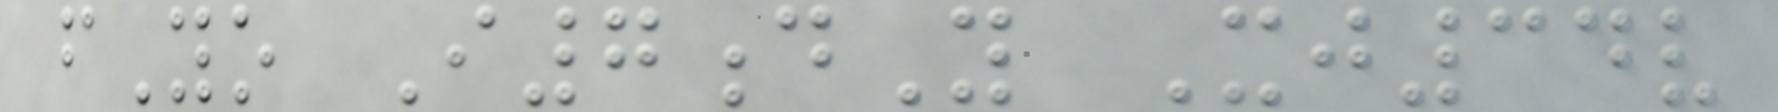fYo I7dY Xj34v
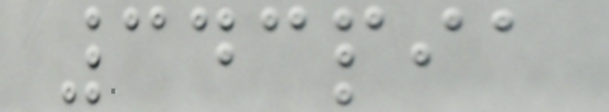343pia
